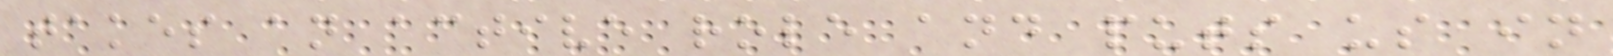takes an active role and puts us in
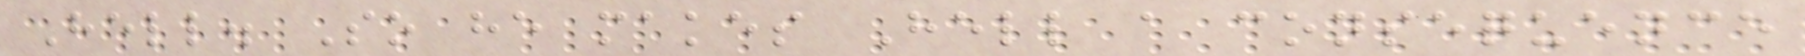Hell. So he makes Hell a consequence
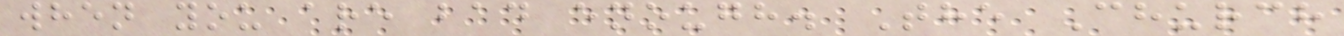when you are bad enough. The Church
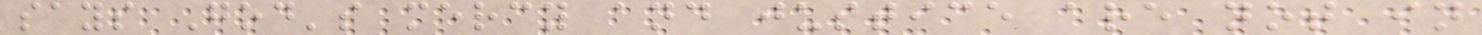says God's mercy and justice are not in
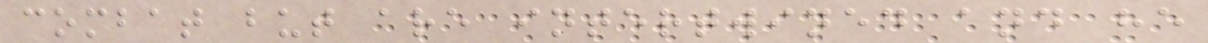combat but are intertwined and he
